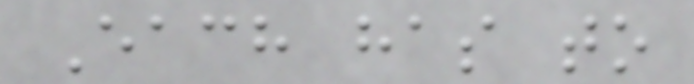Each has to
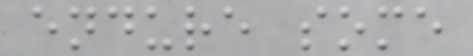endure some
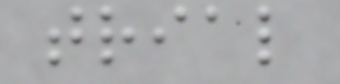trial
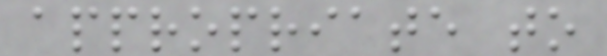appropriate to
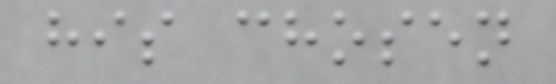his chosen
